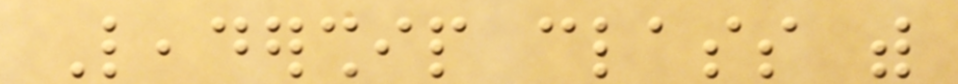Leadership class with
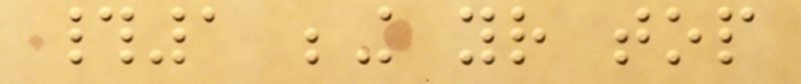#1 being your top
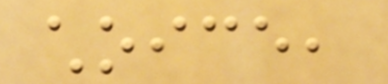choice,
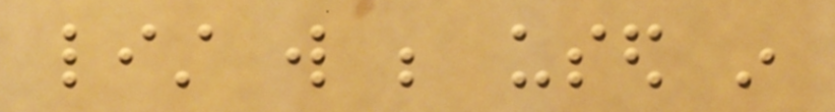list will be used in
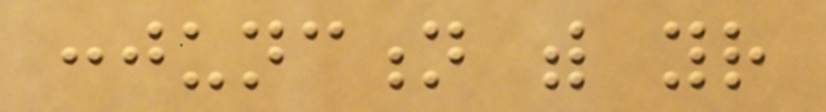conjunction with your
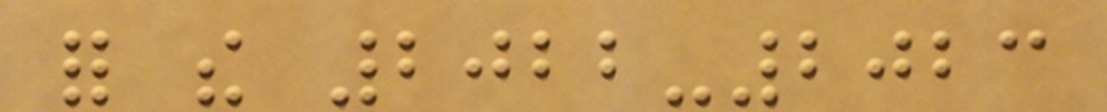for the 2022-2023
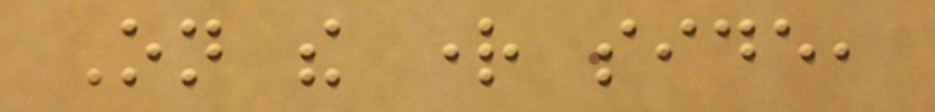On the right side,
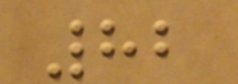82
